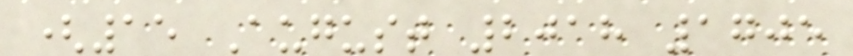(15 August 2018 1705
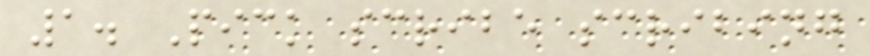1. Pick scribe scribing
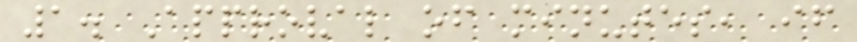1. Approval of minutes, if
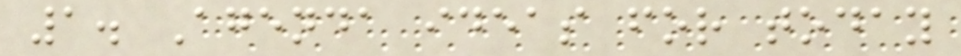1. Agenda ideas for today
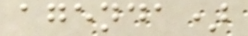agenda)
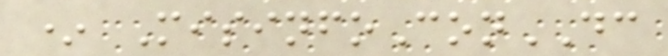* MisinfoConDC
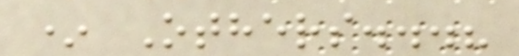* Others...?
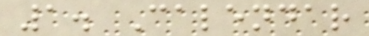1. Calendar
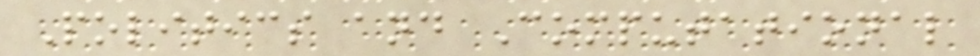Politics and Computational
